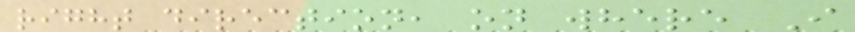right direction, on where I
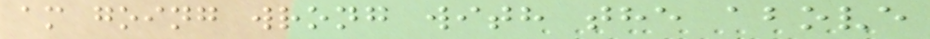am going wrong with the above
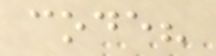code?
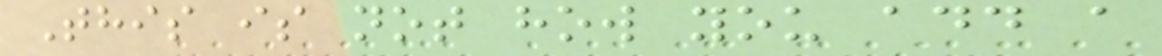This is not how you add a
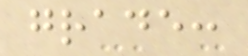grade:
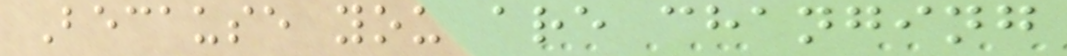Because you are changing
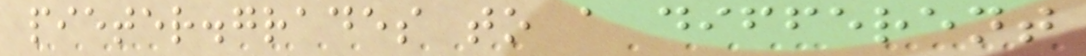pieter.grades to a different
